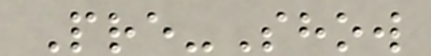Pre-Show
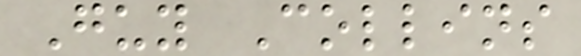Guy Collins
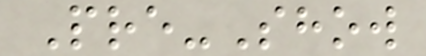Pre-Show
